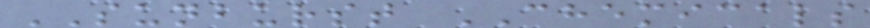SUNBURST CHEMICALS
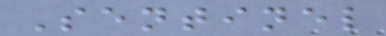Sentinel
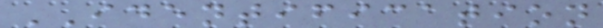IDENTIFICATION
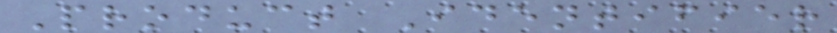Product Identifier
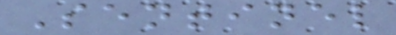Sentinel
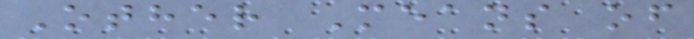Other Means of
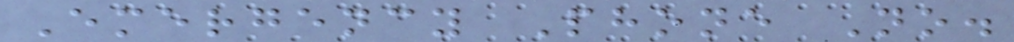Emergency Phone No.
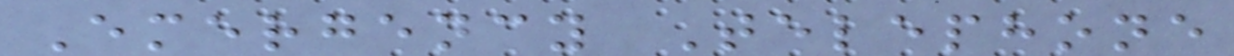Emergency Telephone
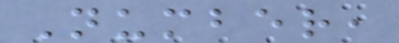Number,
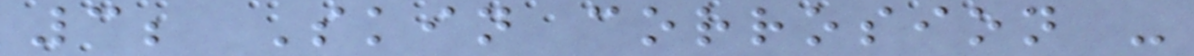3; Skin corrosion -
